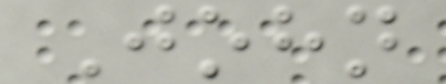John
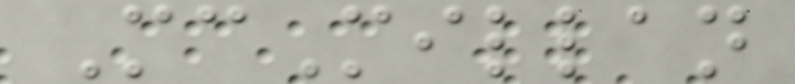McMillan
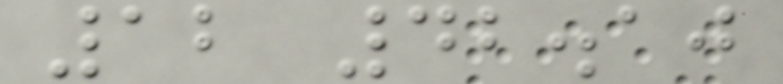12 42.10
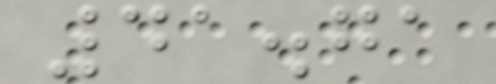41.71
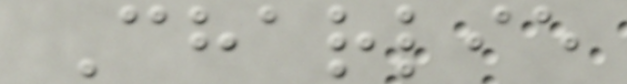Charlie
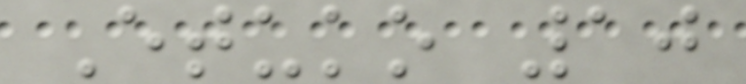Etuko 10
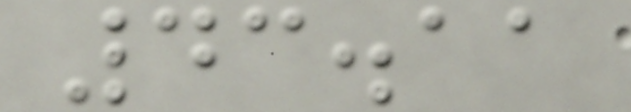43.11
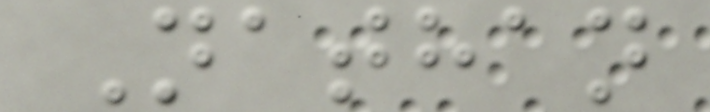Nathan
